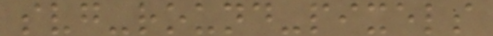svg-round-pixels
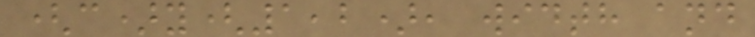(c)y(1,2), width and
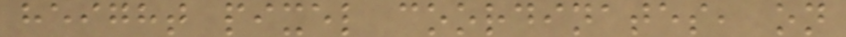height pixel coordinates, on
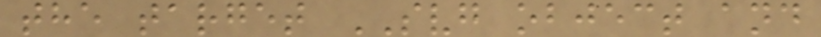the target SVG object and
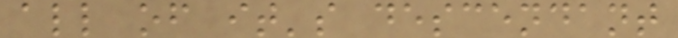all of it's descendant
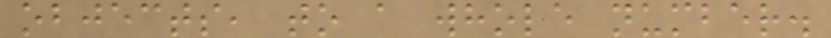objects, to a whole number.
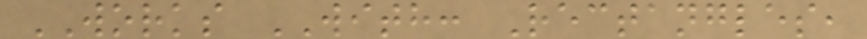WORKS WITH: Rectangles,
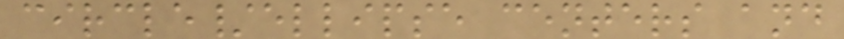circle/ellipse centers and
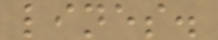lines.
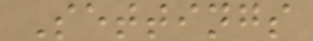Settings
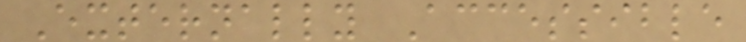Externally Accessible
